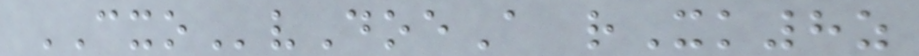CXOvDoeA rXk8z
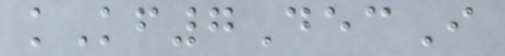kKf7DecI
